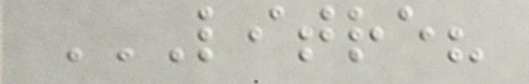LITRE?
